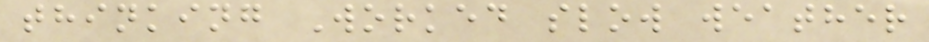thinking Worked slow weather
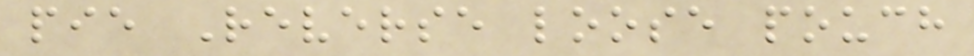pie Reverse loose pouch
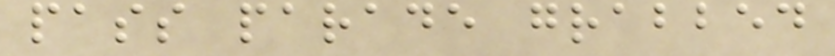pass parade grabbed
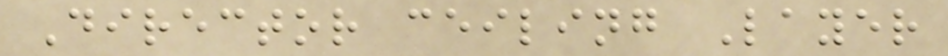Director ceiling Layer
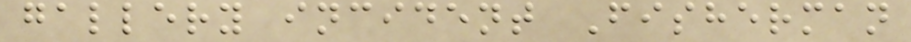gallery incident Fisherman
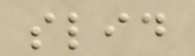slid
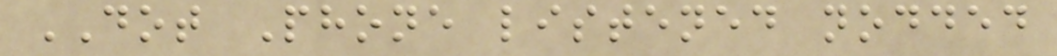DOT Phone listened nodded
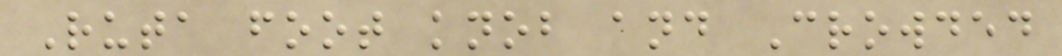Ruta foot knob and Crowded
